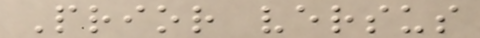Prior versus
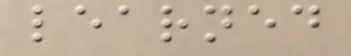learned
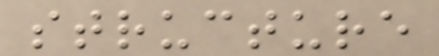structure
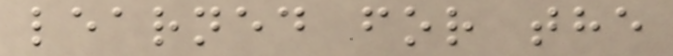learned for the
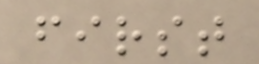first
